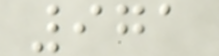971
